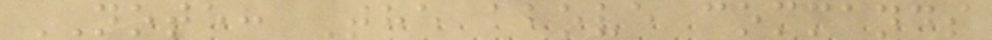NOTE: The above commands
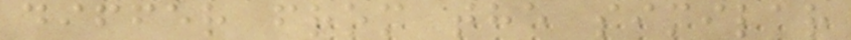differ from the similar
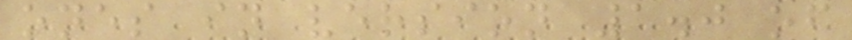ones in version 1.0 of
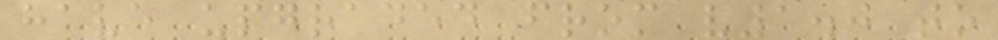have upgraded from v1.0 to
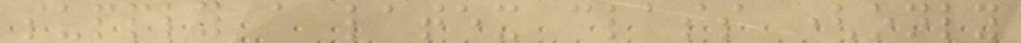supply a latex class (only
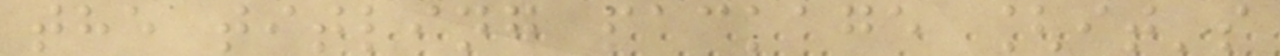the titling package [it's
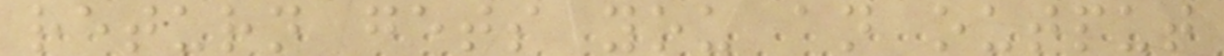return gets you an output
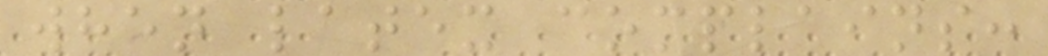when latex complains:
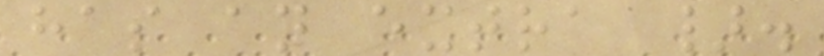has an extra }.
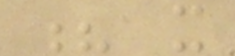? x
